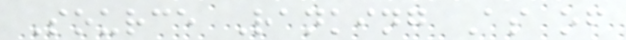Source Ranking As of
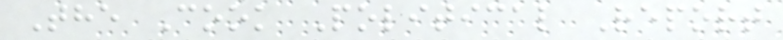The Cook Political Report
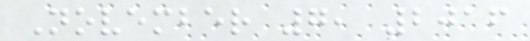November 7, 2016
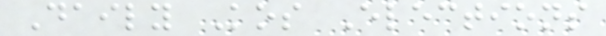Daily Kos Elections
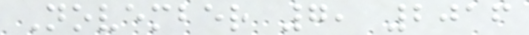November 7, 2016
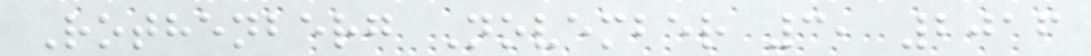Rothenberg November 3, 2016
